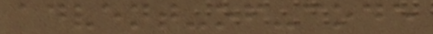advent-of-code
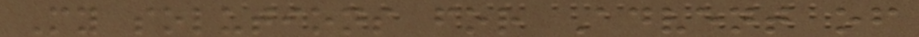My solutions for Advent of
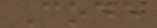Code
